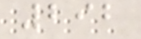292
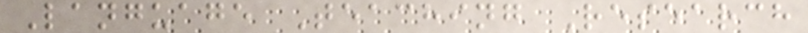Language Teaching Research
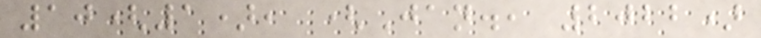10(1), (Jan., 2022)
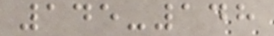145-148
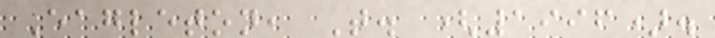Eagleton, T. (1996).
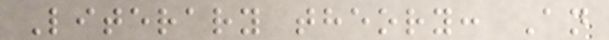Literary theory: An
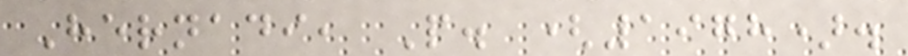Hernadi, P. (1978).
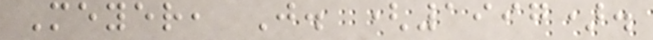Meyer, J. (1997).
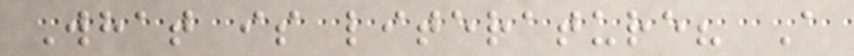What is literature? A
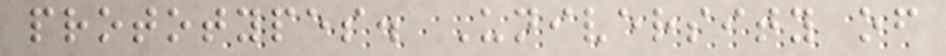prototypes. University of
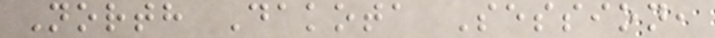North Dakota Session,
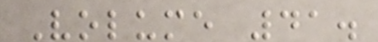Volume 41.
